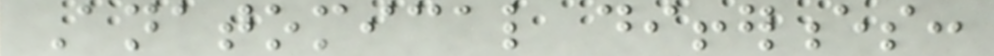Anatomical differences:
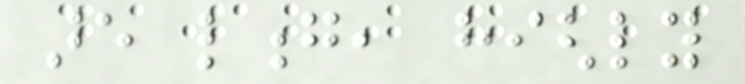are long, highly
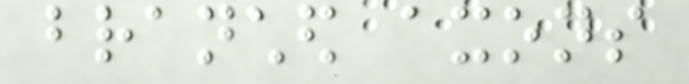branched axons
